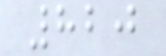820
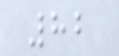82
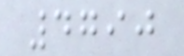4790
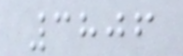3806
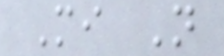Mi N
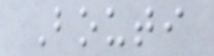Bouti
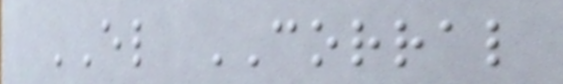EL CORRAL
